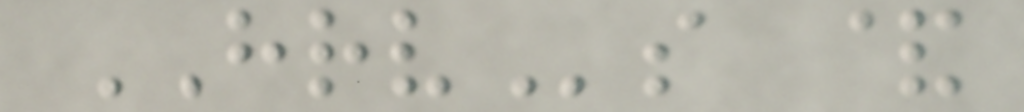HRVs &
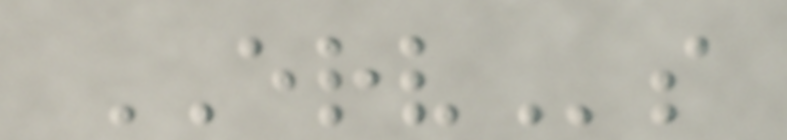ERVs
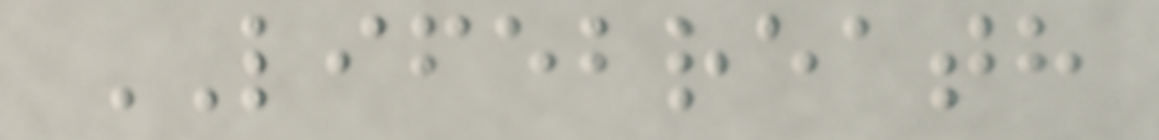LIFEBREATH
